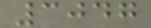3047
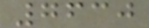7630
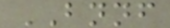BNNF
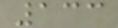133
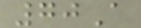70A
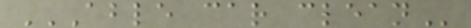ABLE CAR CLEAN
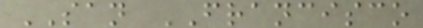SAN FRANCISCO
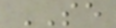SE
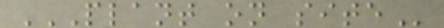PLANT ON SITE
